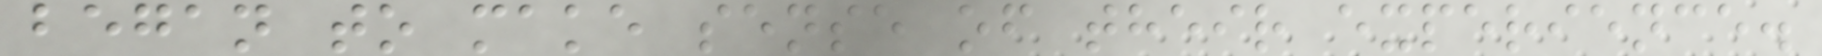began to make sense of their experience.
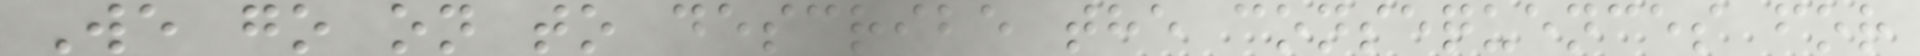We go on to describe the consequences for
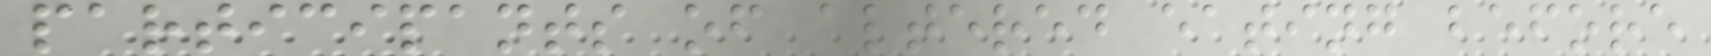participants of altered eating before
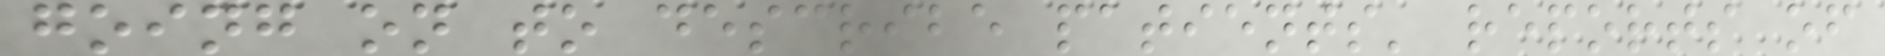going on to describe patients' reports of
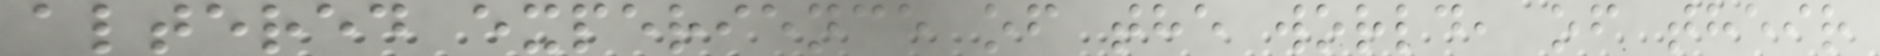altered experience of the world, of their
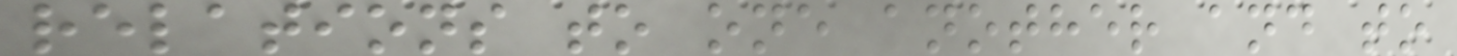relations to one another and to
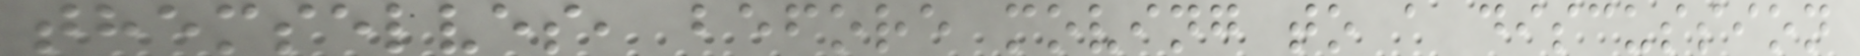themselves, before moving to a discussion
